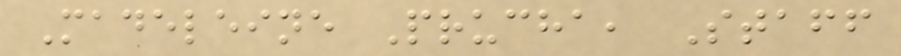Madeleine Prucha, Staff
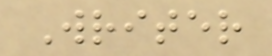Writer
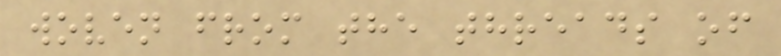woven from the threads of
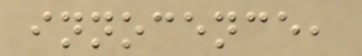innocence,
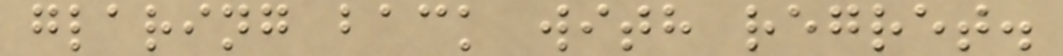glaring back with regret.
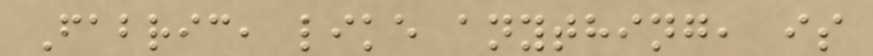Fabric, like anything, is
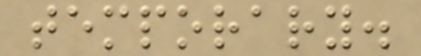temporary.
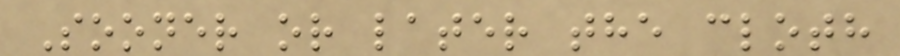Sooner or later the cloth
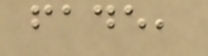fade,
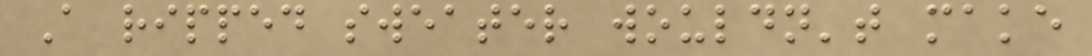A ripped sweater wouldn't make
